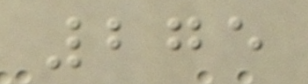275
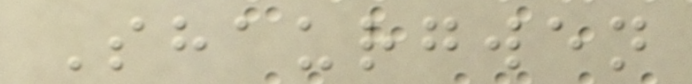Shaurgwen
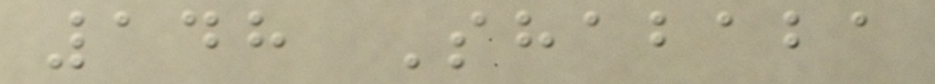148 Shababa
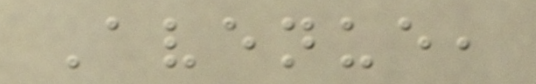Avenue,
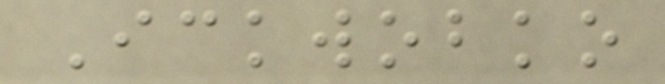Ickwobko
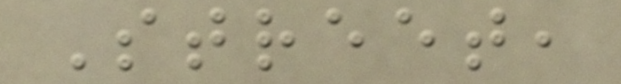Street,
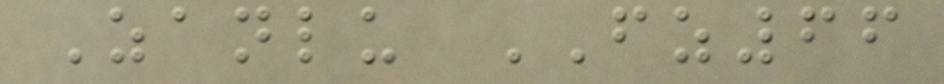Zanlu FZ66
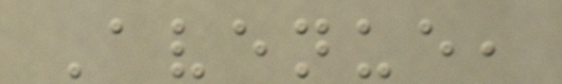Avenue,
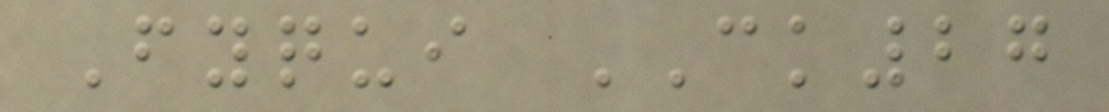Fyqui CK27
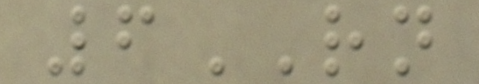6RN
